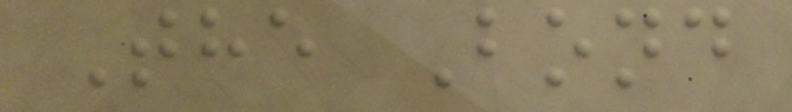The Bond
